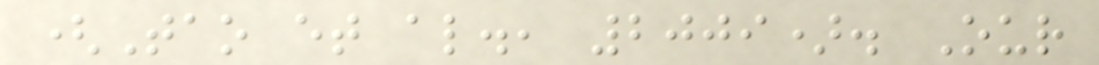(Tao et al., 2009). Our
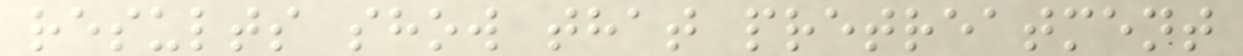results show that pretreatment
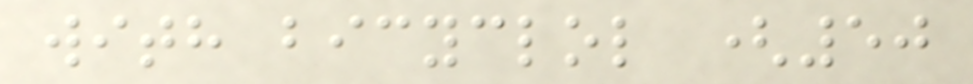with bicyclol (50
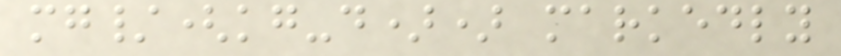mg/(kg-d)) markedly
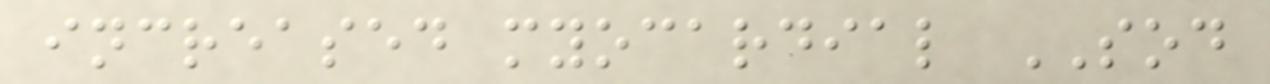increased myocardial SOD
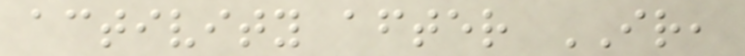activity after IR,
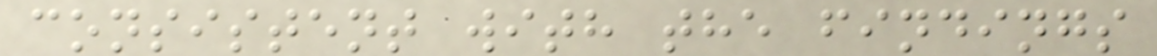consistent with the findings
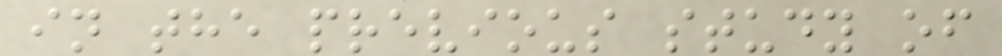in the previous study of
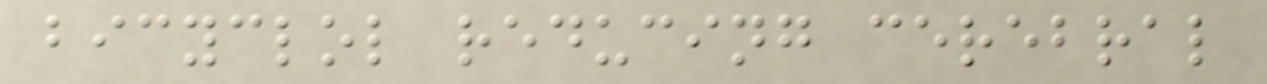bicyclol reducing cerebral
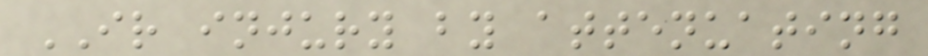IR injury by attenuating
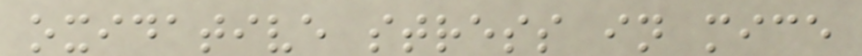oxidative stress in mice
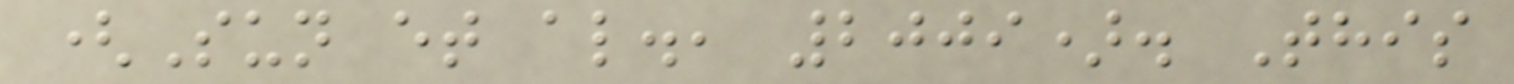(Sun et al., 2009). This
